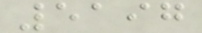5197
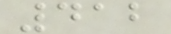412
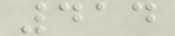414
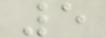5
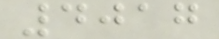4017
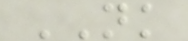NK
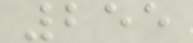255
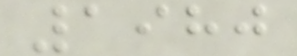1980
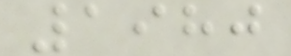1980
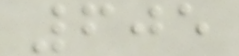605
